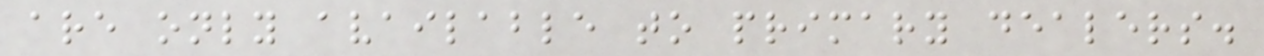are only available to primary dealers.
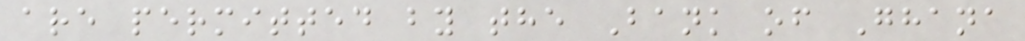are permitted by the Bank of Ghana
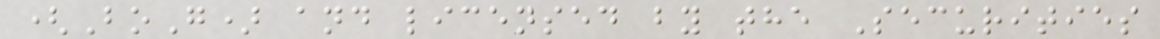(BoG) and licensed by the Securities
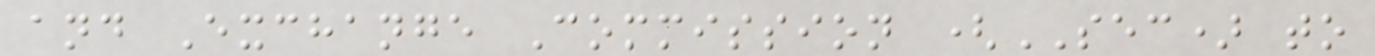and Exchange Commission (SEC) to
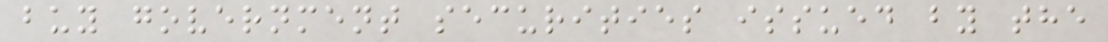buy government securities issued by the
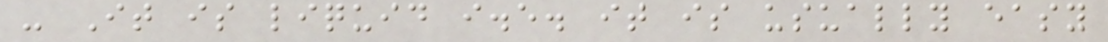- It is liquid i.e. it is usually easy
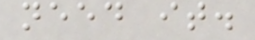need it.
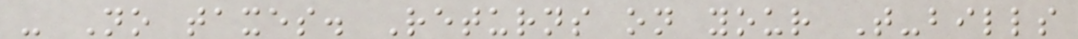- No taxes. Returns on your T-bills
